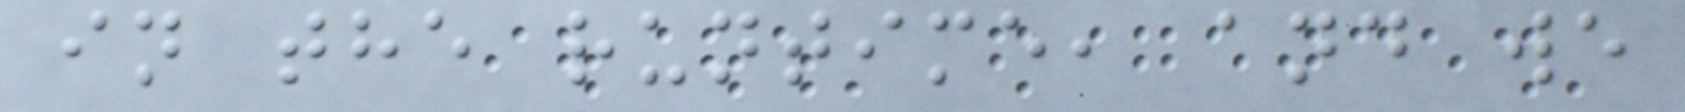in the runtime, and we
